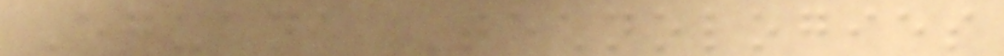Eguana Technologies
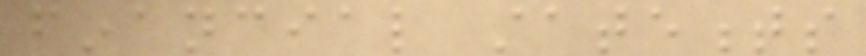financial statements
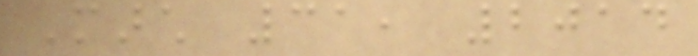March 31, 2014
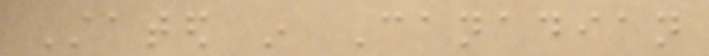Stated in Canadian
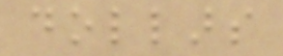dollars
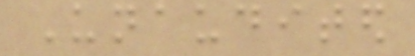Unaudited
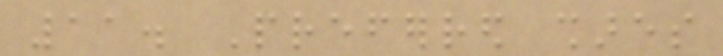11. Preferred shares
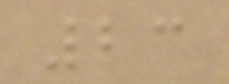23
